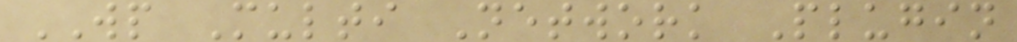WP Multi Network Plugin
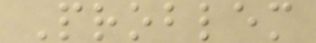Problem
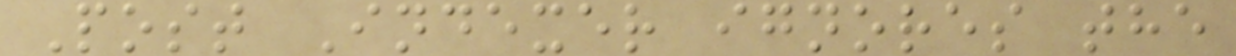Post Indexer ignores the
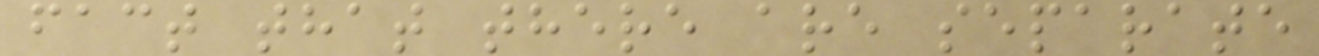fact that there are separate
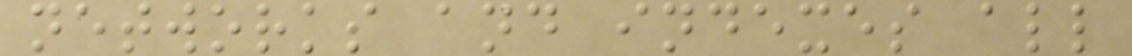networks and indexes all
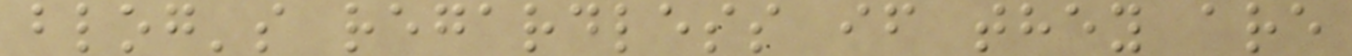blog's regardless if they are
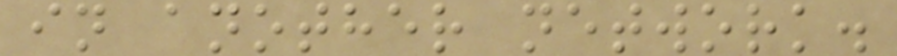in another network.
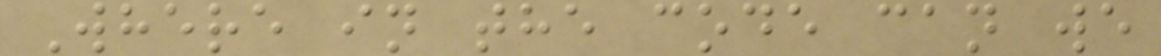Where in the code can we
